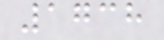1738
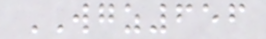WGZ656
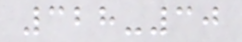328-30
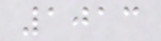1013
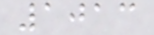1013
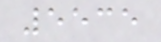5535
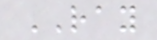RAY
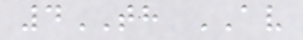4TH AV
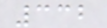332
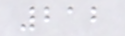212
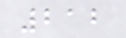212
